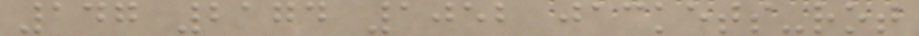147 2174 1052 jackets-rot
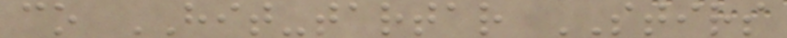co HIT-tartar STIRS
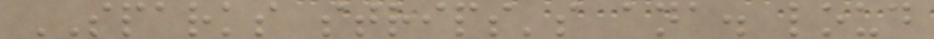SPARKS strips's ana. loud
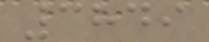3849
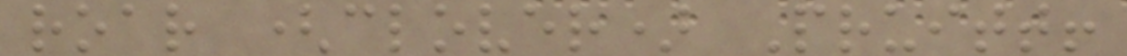roar (clover) Pruitt!
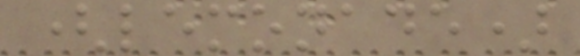(lemonade)
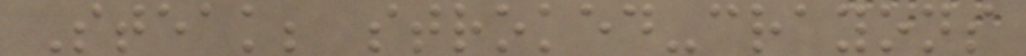Steak; stroked-crayons
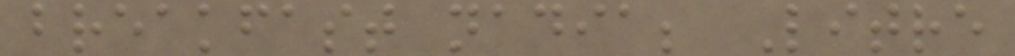breakfast nadia; Litre
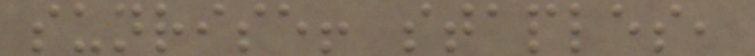sunrise! staples,
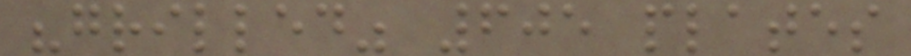"grilled" 605 plates
